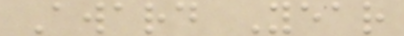Award Year
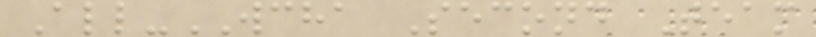All-WCHA Second Team
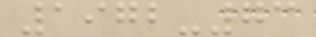1972-73
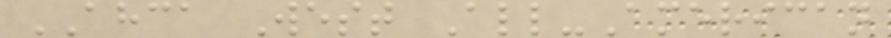AHCA West All-American
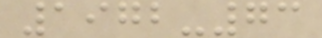1972-73
